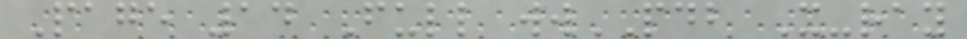Page 14 Full wwPDB X-ray
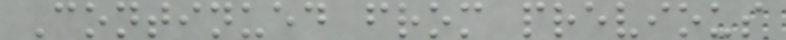Continued from previous
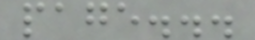page...
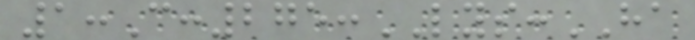1:C:275:LYS:HA
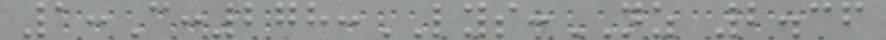1:C:278:LYS:NZ 2.36
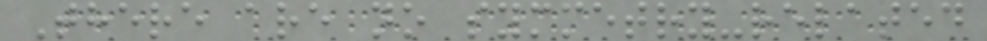There are no symmetry-related
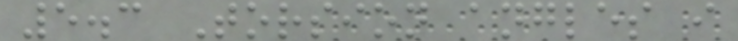5.3 Torsion angles i
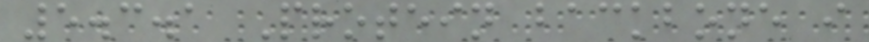5.3.1 Protein backbone i
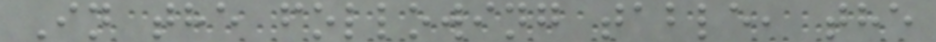In the following table, the
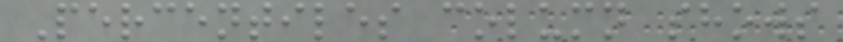Percentiles column shows
